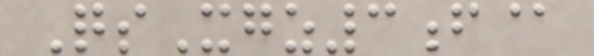QsXgz3f@
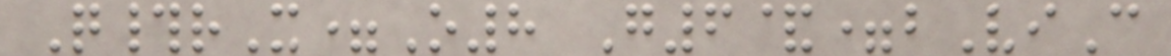Q#rX=O8 G6&=bViC
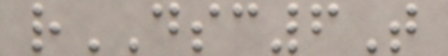rDSC6T
